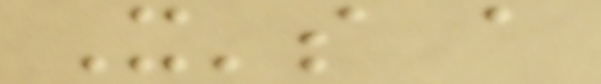It's a
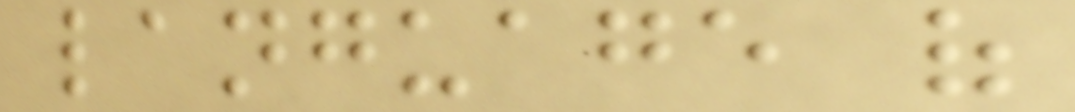language of
